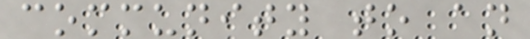community to an
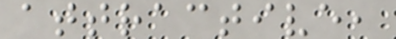attractive,
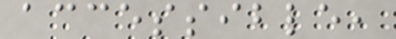accessible,
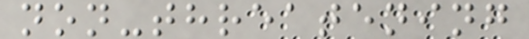non-threatening
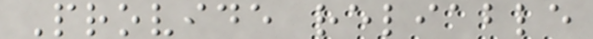Provide reliable
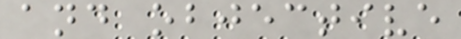and objective
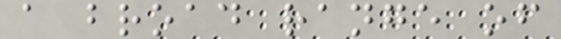a broad range of
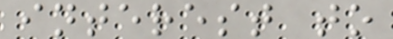interest to
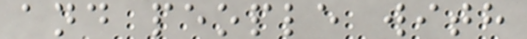and people with
